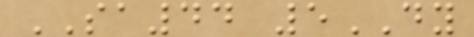SA44 5DY
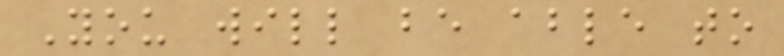You will be able to
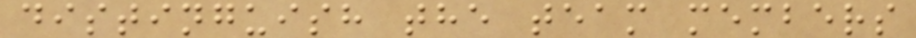distinguish the team members
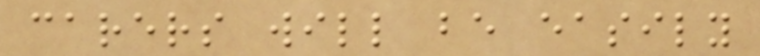carers will be easily
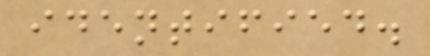identified.
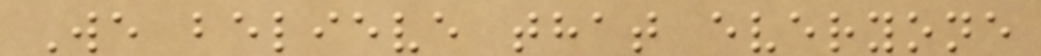We believe that everyone
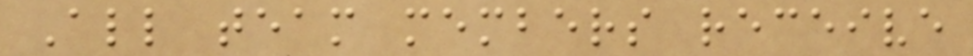All team members receive
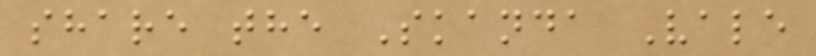share the Skanda Vale
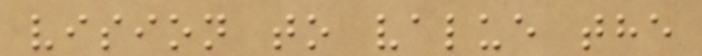vision to value the
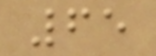65
